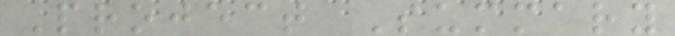Project Summary
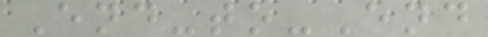End-to-End
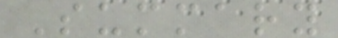Summary
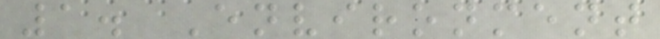1. Environment
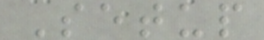Setup
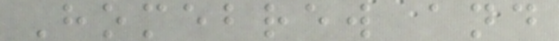Homebrew and
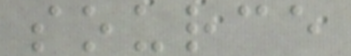source
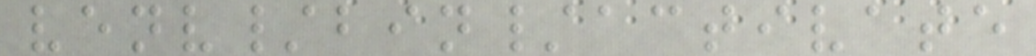venv/bin/activate
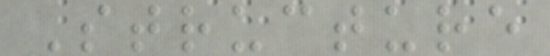Structure
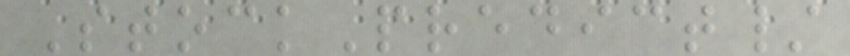StockPredict/
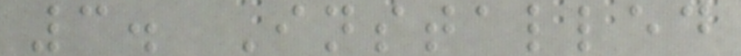3. Installed
